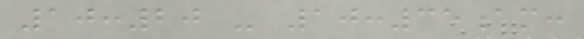10:20 - 10:35am:
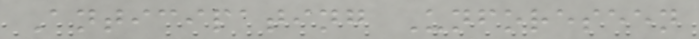Anticipating Unforeseen
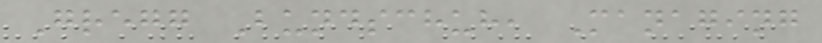Gregg Bundschuh, Managing
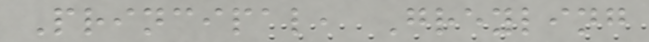Principal, Greyling
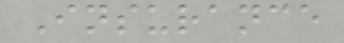Insurance
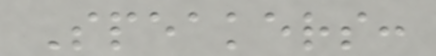Speakers:
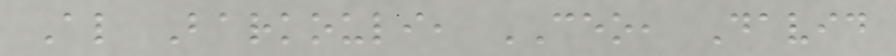Al Barkouli, CEO, David
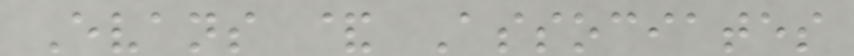Evans & Associates
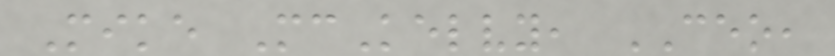Mike McKelvy, CEO,
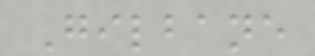Gilbane
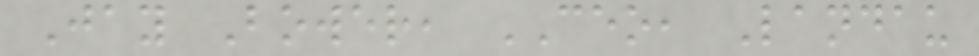Jay Bower, CEO, Landau
